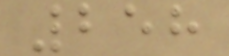258
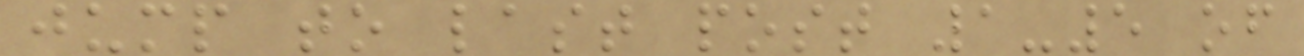jump to last post 1-5 of
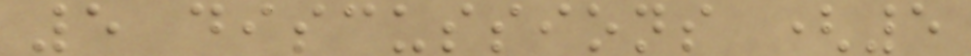5 discussions (5
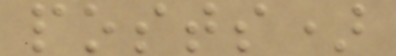posts)
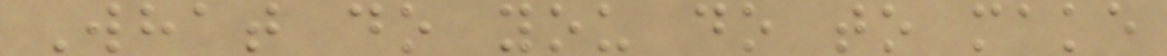What do you do to make
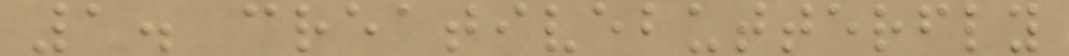1. creativebutterfly
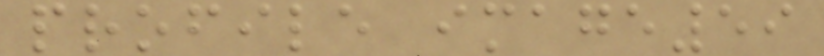profile image59
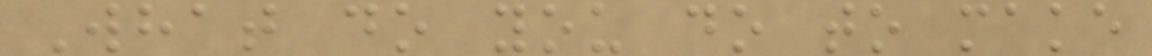What do you do to make
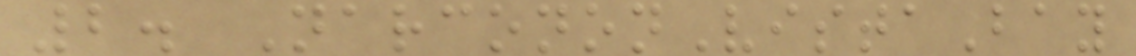2. NarcononVistaBay
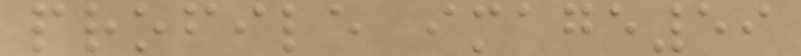profile image59
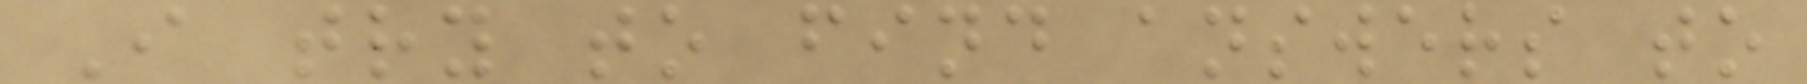I try to find answers to
